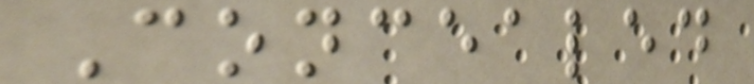Concealed
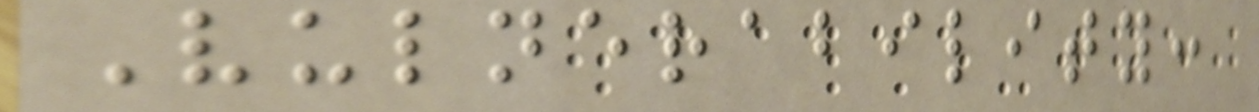Vulnerability:
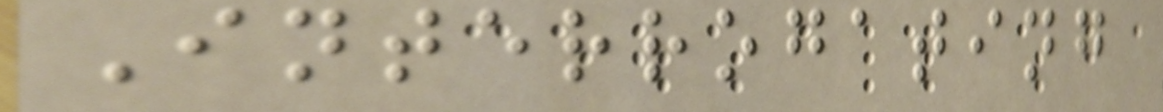Interrogating
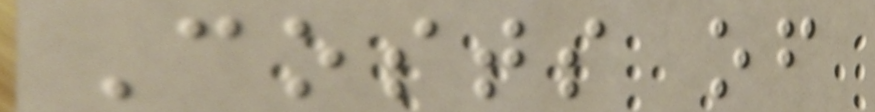Costs of
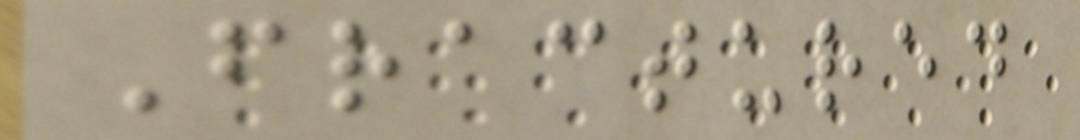Fractured
